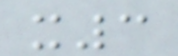x3
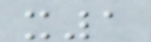x1
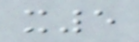x5
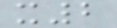x2
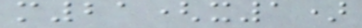m21(x1)
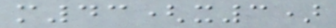m43(x3)
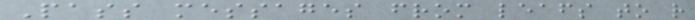Pass messages from leafs to r
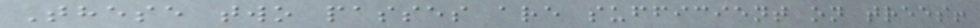These two passes are sufficient on trees!
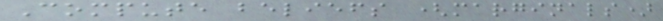Compute beliefs (marginals)
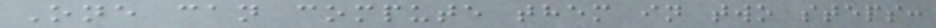One can compute them in two steps:
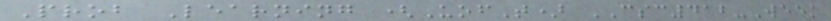Prob Learning (UofT) CSC412-Week
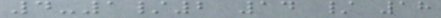4-1/2 14 / 18
